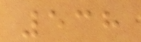538
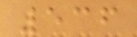536
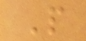P
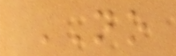NO
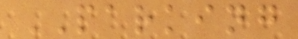PARKING
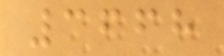3668
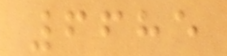6685
